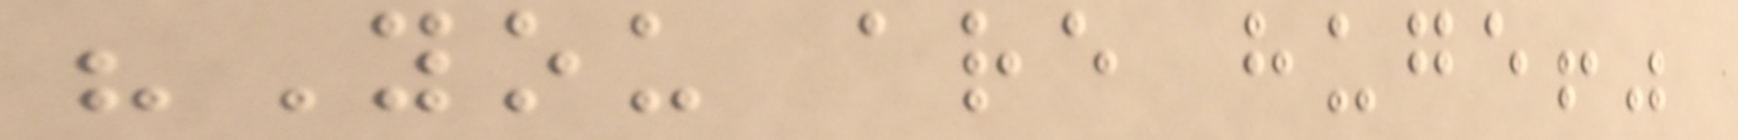"You are huge!"
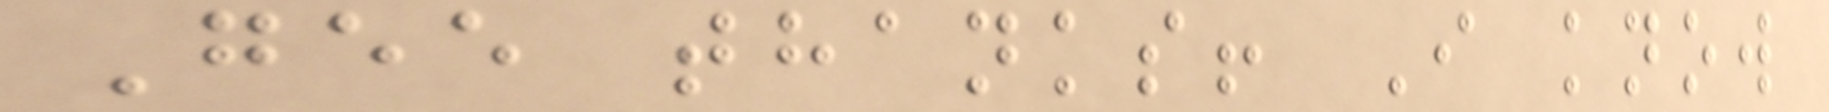Gee thanks! I know
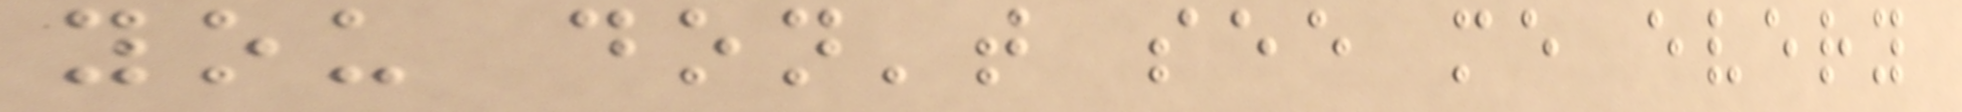you don't see me every
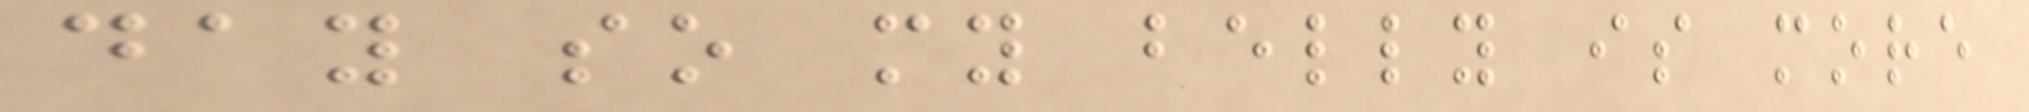day so my belly is more
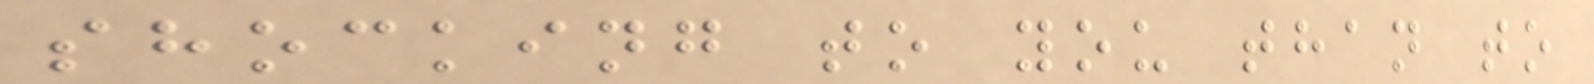shocking to you than to
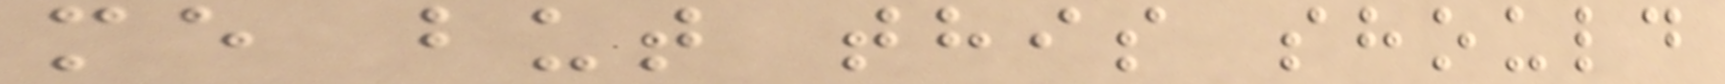me but this should
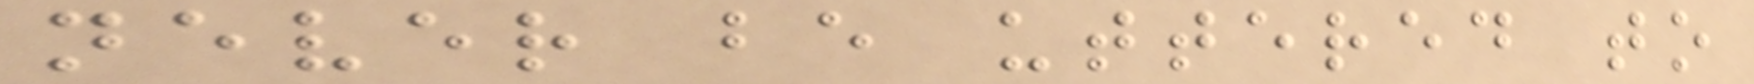never be uttered to
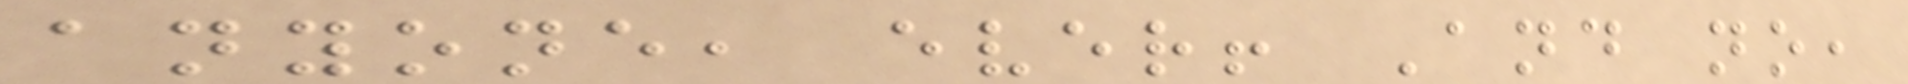anyone, ever! And no,
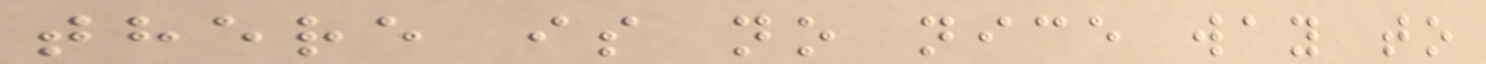there is no nice way to
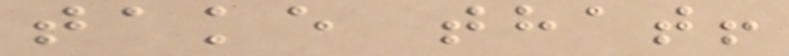take that!
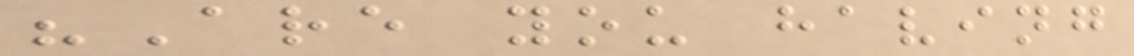"Are you having
